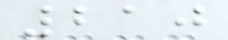210
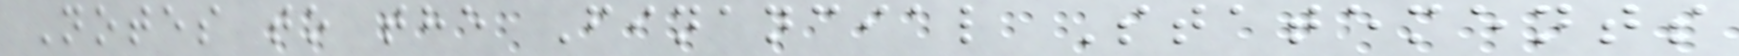Notes to the Financial Statements
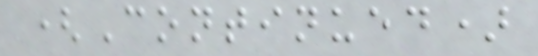(Continued)
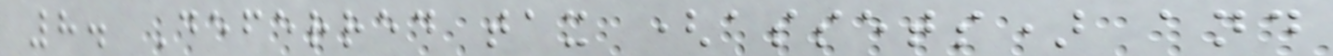8. Deferred tax (assets) and
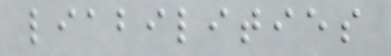liabilities
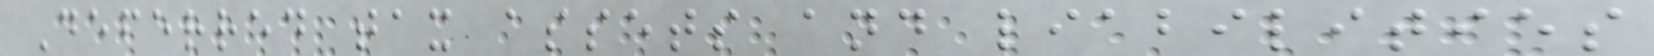Deferred tax assets and liabilities
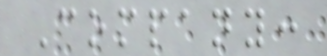Company:
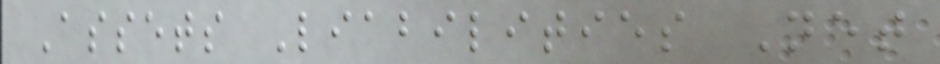Assets Liabilities Net
